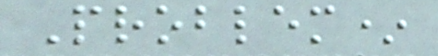Problem*
